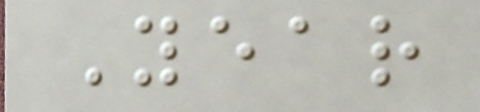Year
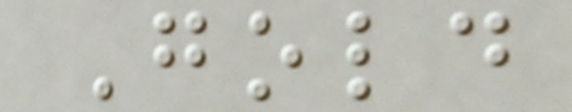Gold
